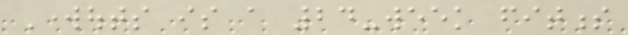Workouts is a 24-week fitness
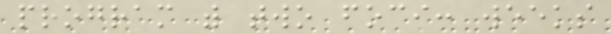program with two foci: weeks
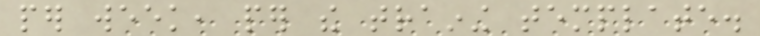per week, per the training template.
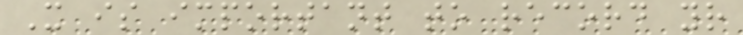It is important to record your
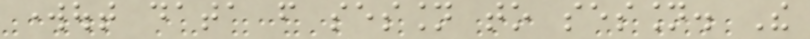workout data from session to session. The
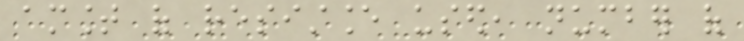amount of resistance used, number of
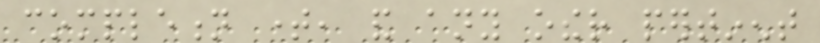completion time, and any other pertinent
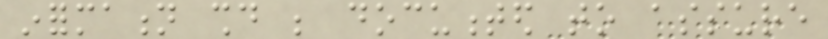information should be documented to assure
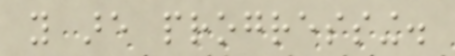you are progressing.
